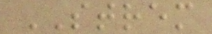STREM
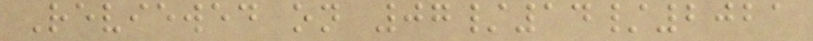Reviewed on 07/14/2021
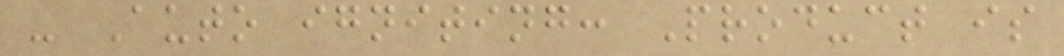- Auto igniting: Product is
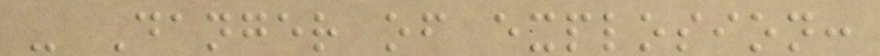- Danger of explosion:
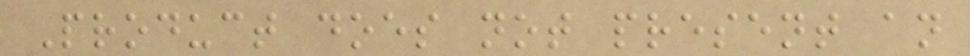Product does not present an
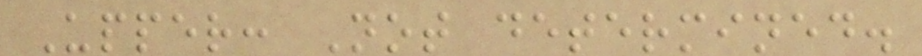Upper: Not determined.
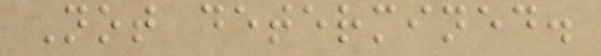Not determined.
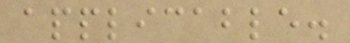applicable.
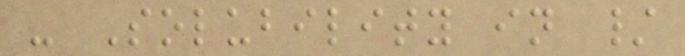- Solubility in /
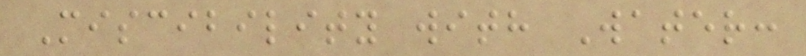Miscibility with Water:
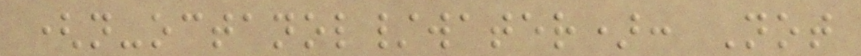(n-octanol/water): Not
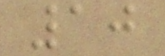10
